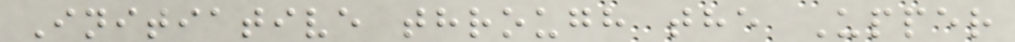Initiative through the Upper
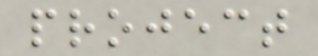project
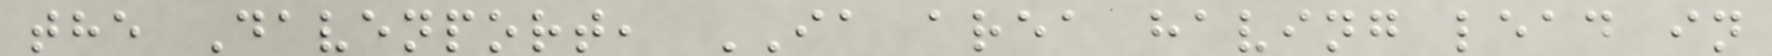the Davenport, IA area having lead in
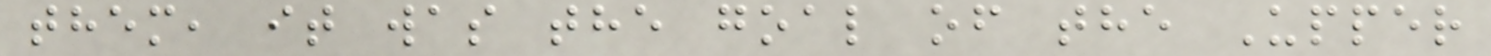them, it was the goal of the Upper
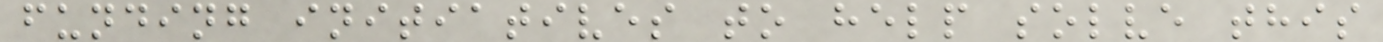funding initiatives to help solve this
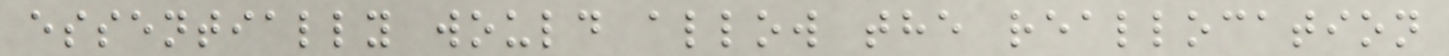essentially would allow the reallocation
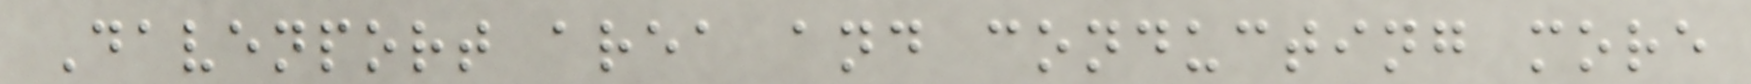Davenport area and conducting more
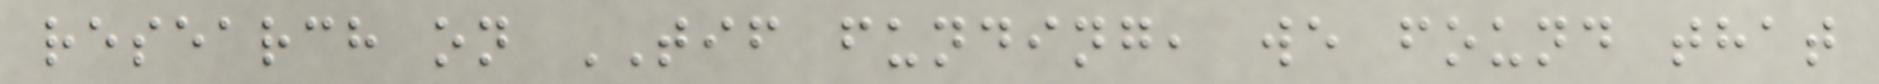research on TIF funding, we found that
